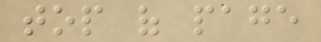top of page
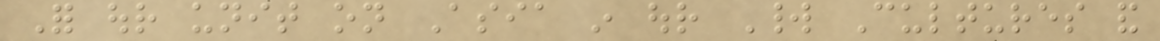For our unit on Asia in our World Cultures and
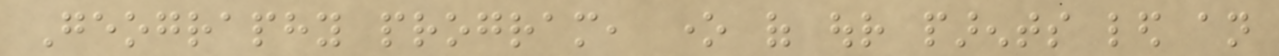Geography program, one of our parents led an
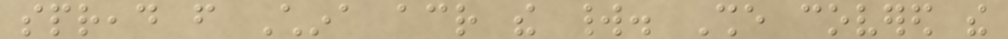spread from China across the world. She covered the
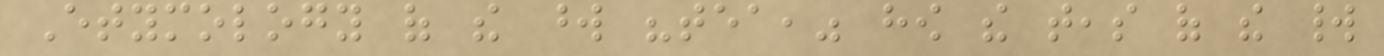Etymology of the word "tea," how the teas of the world
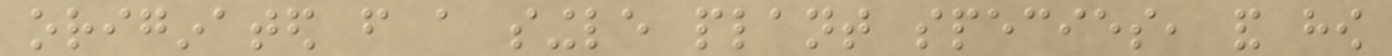originated from a single plant species, and how
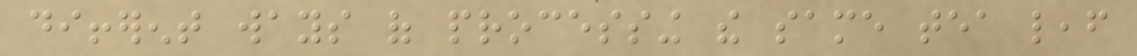different ways of processing the same tea leaf
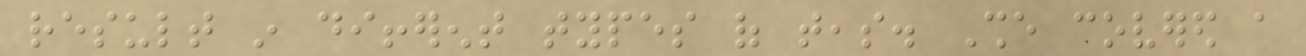result in different types of teas. She covered a
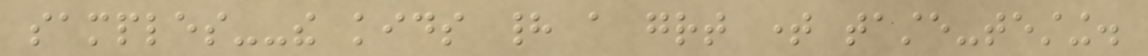samples--the kids had a great time taste-testing.
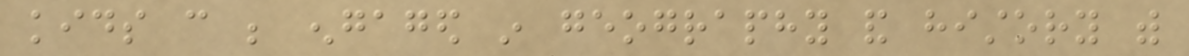kids can be engaged in geography and history with
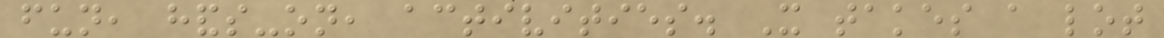fun, hands-on, activities. It takes a lot
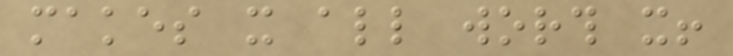makes it all worth it!
